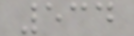534
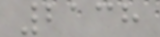2138
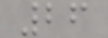26
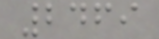2469
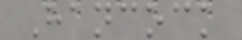Hancock
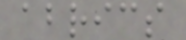abrics
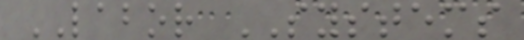LABOR SYSTEMS
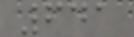641
